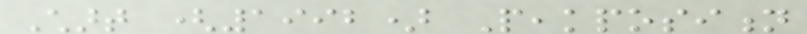Chart (1992) Peakposition
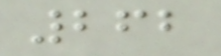262
